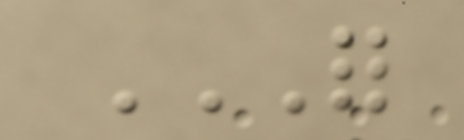FOR
